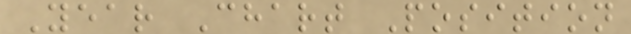Year Chart Position
